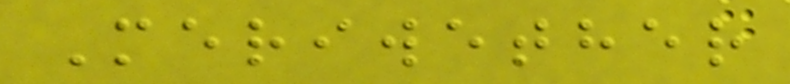Meriwether
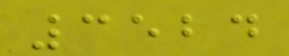3524
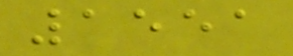1551
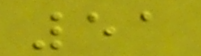51
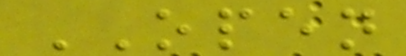OPEN
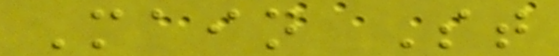Main St
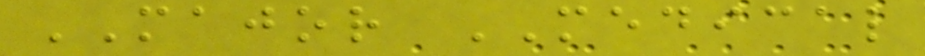MAJOR MEDICAL
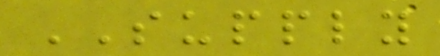SUPPLY
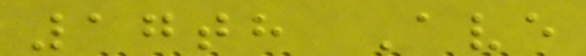17th Ave
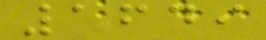1649
